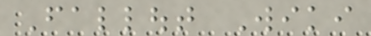Fallout Wiki
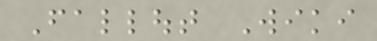Fallout Wiki
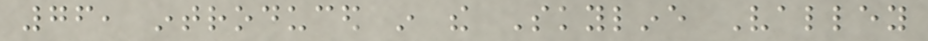76, introduced in the Skyline Valley
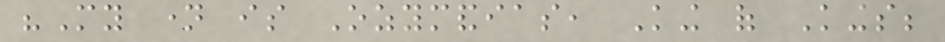"My name is Ozymandias, King of Kings;
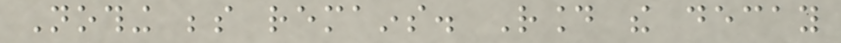Nothing beside remains. Round the decay
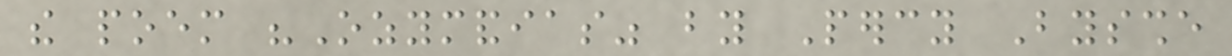the poem "Ozymandias" by Percy Bysshe
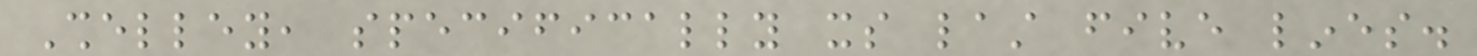Shelley, specifically its last five lines.
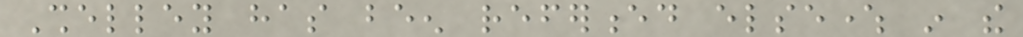Shelley has been referenced elsewhere in the
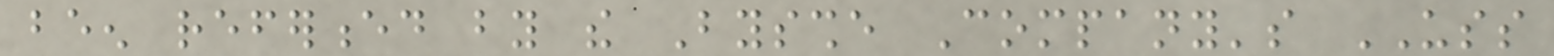been referenced by the Bysshe Company's USS
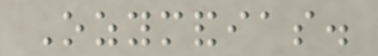Ozymandias.
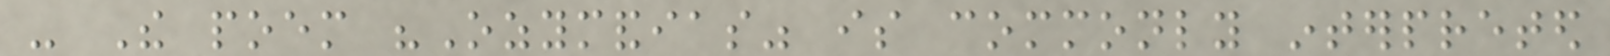- The poem "Ozymandias" is commonly interpreted
